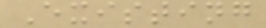Existing
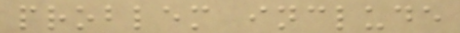problem include
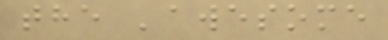the 'awesome
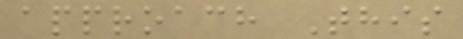approach This
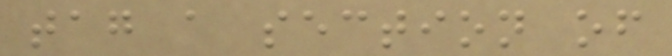tag a section of
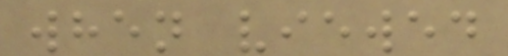when viewed
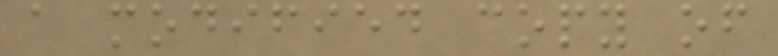a modified copy of
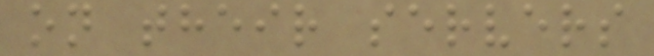on their servers
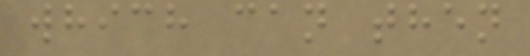which can then
